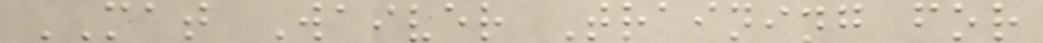MAT Waiver Training for
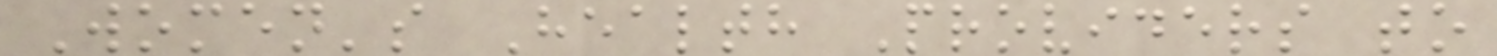Women's Health Providers to
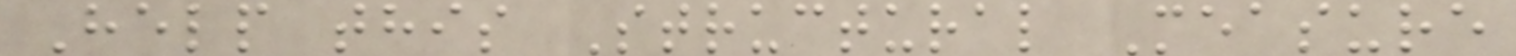Help this Structural Measure
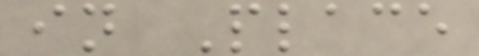in Place
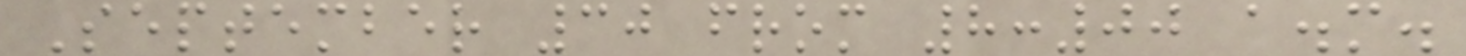September 30 from 8:00 a.m.
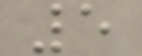5
